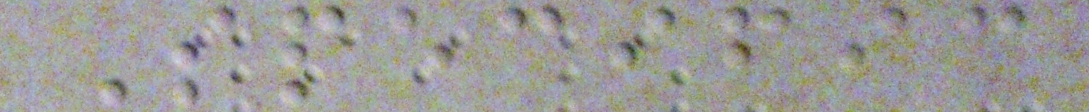Specific
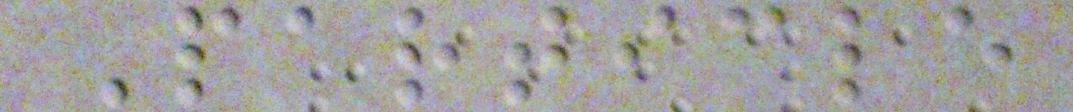Particle
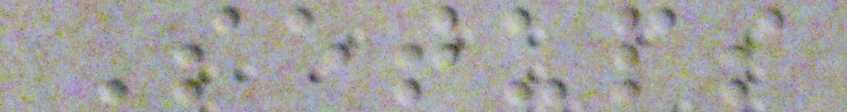Setups
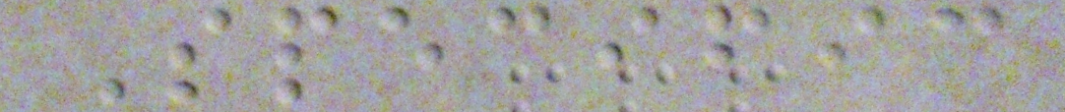Specific
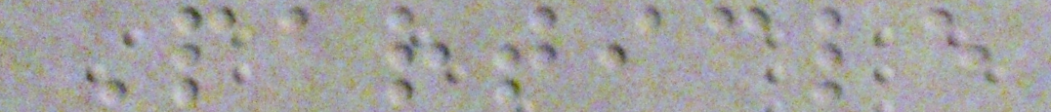Particle
